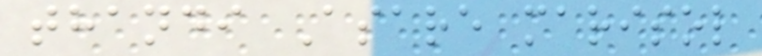thandi Asare marisol
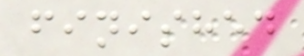finished
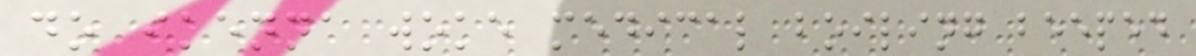do ikenna woke medical boiling beeped
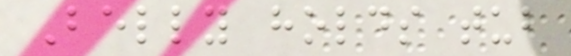Belly holds tub
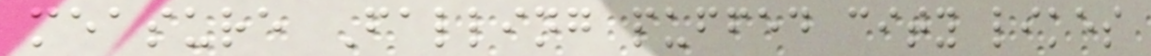measure Falling puffed city likes
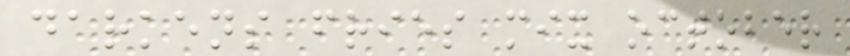darkens fries mix october
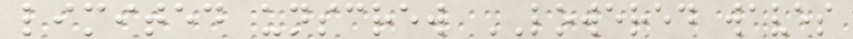limited unscrew LOWERED waves
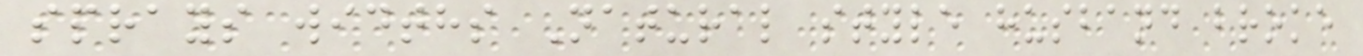sprays widths Natural style husband broke
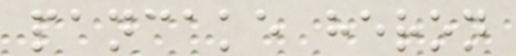pancake heron
